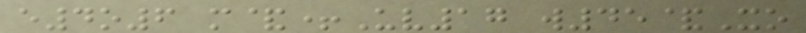e4o6 m&+Uv17 w45&Xo
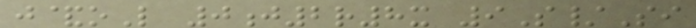j&oL 0j2r8x 9S/Si
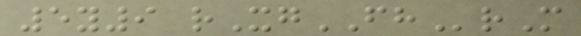5y9 rXgFHrM
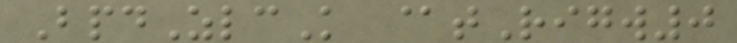BpdZlcK @tRigw0
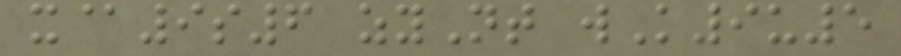x@9s6 zyNt wK9u5
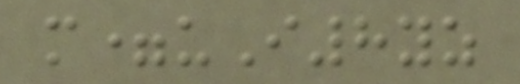m=uI8yz
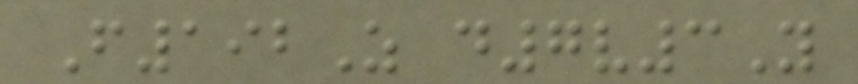F192Z d7v3Y
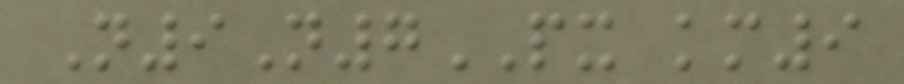N9N7PX km9
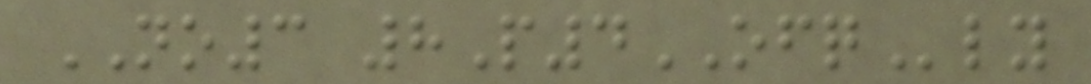NO3 8P4OFQly
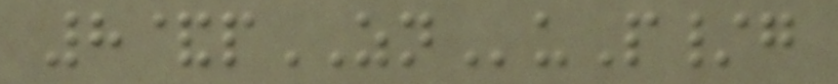8&pZNuP/g
